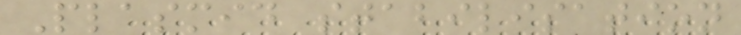Plasmid stabilisation
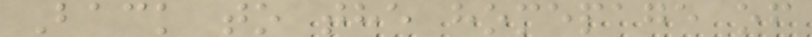Back to the homepage of
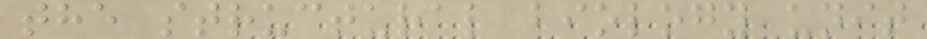the structural biology unit
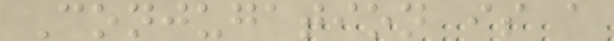Conjugation is a
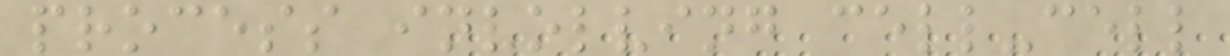process involving cell-cell
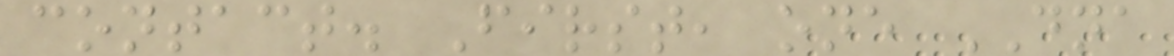contact. First, one DNA
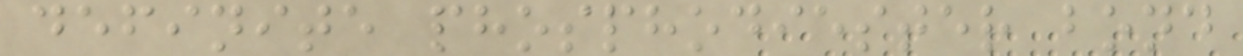definite phosphodiester bond
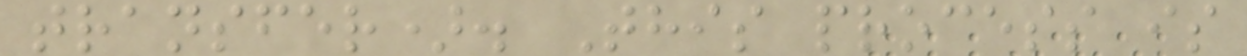transfer). This process is
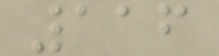116
